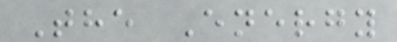The Energy
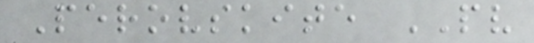Perovskite PV
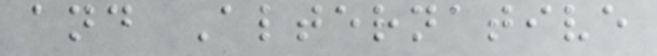and Alternative
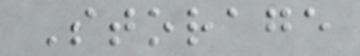Storage
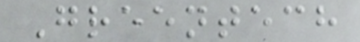Greentech
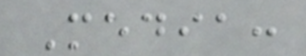Media:
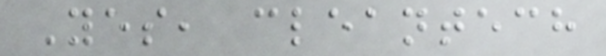Yes, cleantech
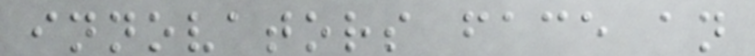innovators face an
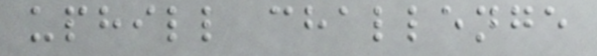uphill challenge
